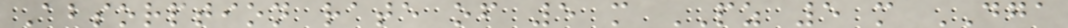Absorption rate of 5 m PZ 5 m DGA
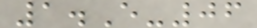1.E-06
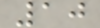10
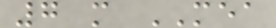7 m MEA
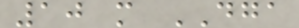10 m DGA
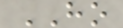HO
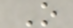O
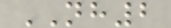NH2
